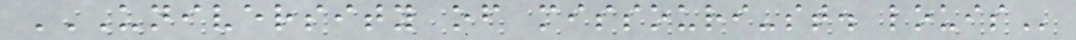UNIVERSITY OF MISSOURI-ST. LOUIS
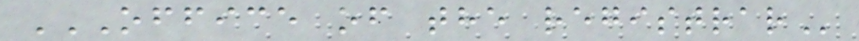OFFICE OF THE REGISTRAR
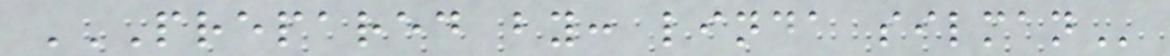PREPARED BY: LINDA SILMAN
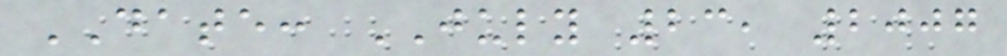DATE: JULY 23, 2007
